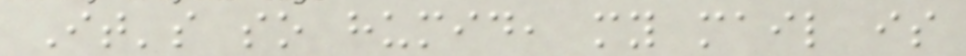It's so humid, my mail is
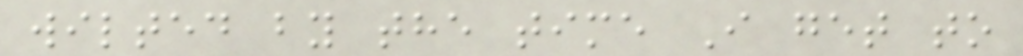wilted by the time I get to
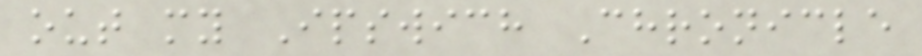out my Ipswich Chronicle
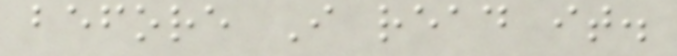before I read it.
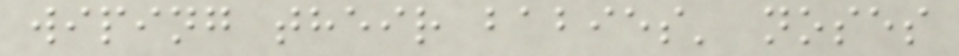wiping their babies' noses
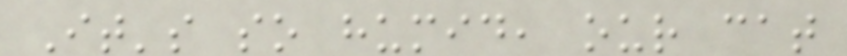It's so humid, our cat
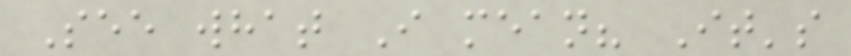See what I mean? It's
